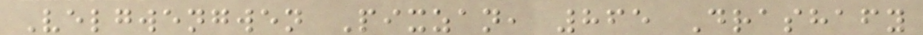Velgwengwen Pixzan, 865 Drashafy
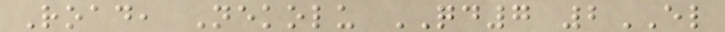Road, Nekolu QD7 2EL
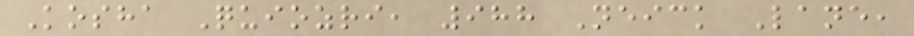Kosha Quiozri, 988 Neick Lane,
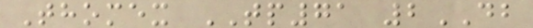Thomex TP71 2DB
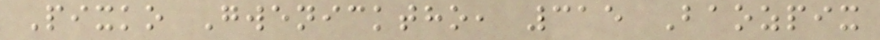Pixko Gwenicktho, 315 Baozpix
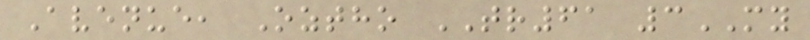Avenue, Oztho TR61 3MY
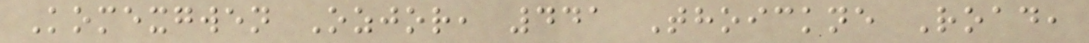Komexgwen Ozjor, 441 Thoickne Road,
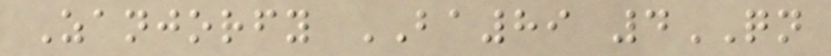Zanjorfy BA89 4QN
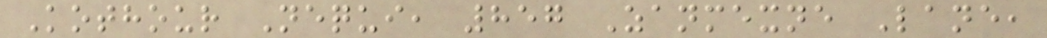Kothour Nequi, 857 Zanmexne Lane,
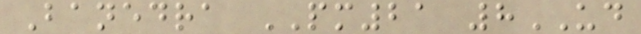Banedra PM21 8UD
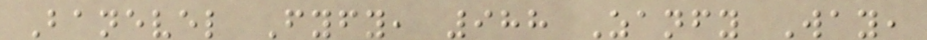Banevel Fyfy, 988 Zanfy Way,
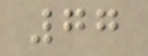77
